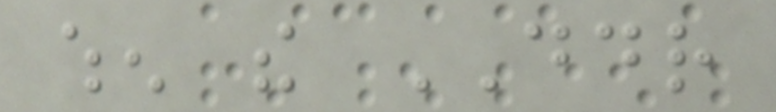when the DDR
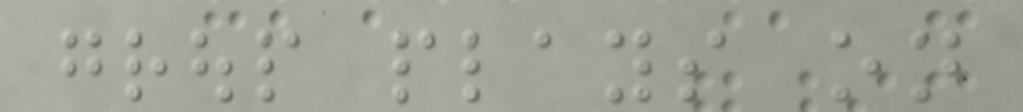group plays on
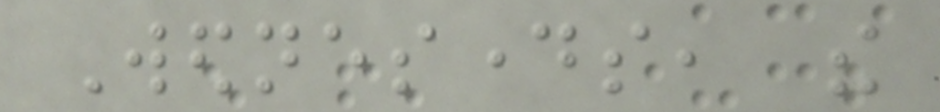Wednesdays, the
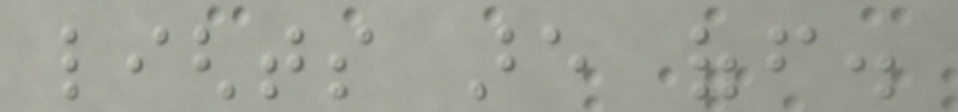lights are off.
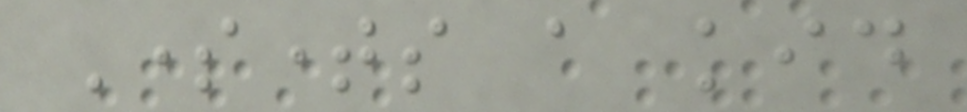Sometimes a kid
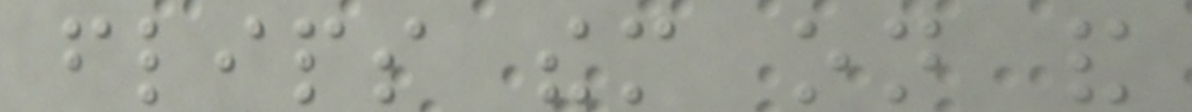flips them on and
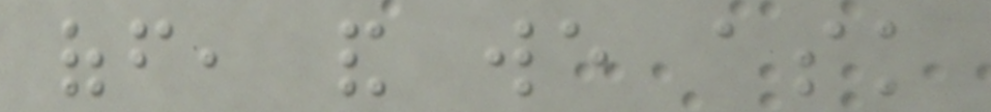off, and we ask
